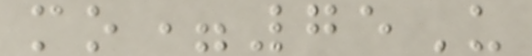mo=75U
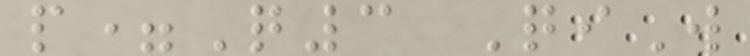p=Q3 QiW
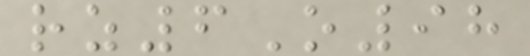rz6O98
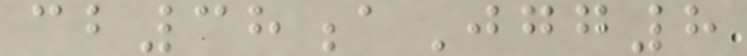cb38aJgg8
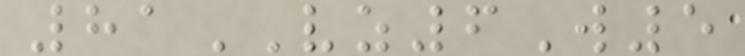81VZ6W5
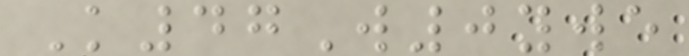K47W0ywe
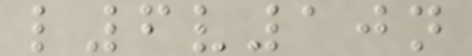l6v10n
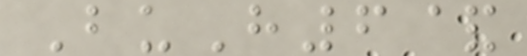BuH6&
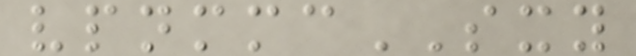vpnmmcSXY
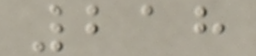218
